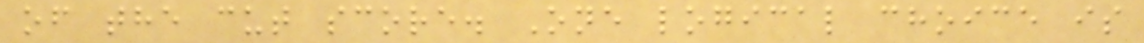of the cut score. One logical choice is
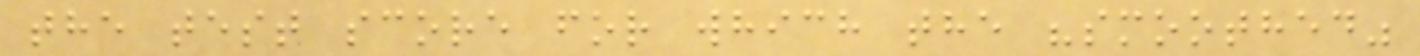the test score for which the "smoothed"
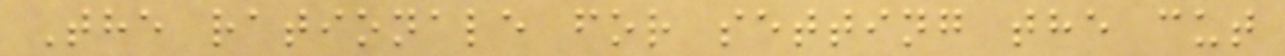The rationale for setting the cut
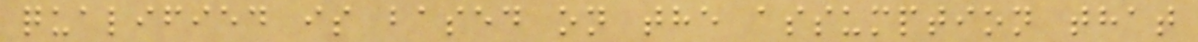qualified is based on the assumption that
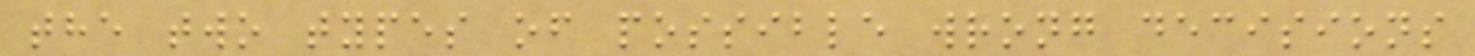the two types of possible wrong decisions
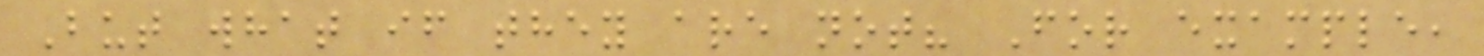But what if they are not? For example,
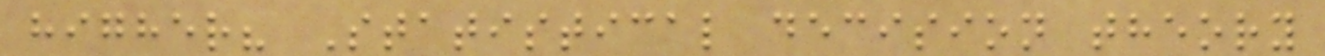higher? Statistical decision theory
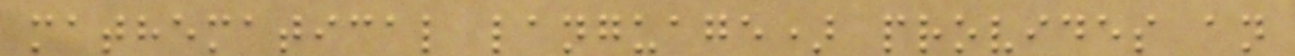mathematical language) provides an
